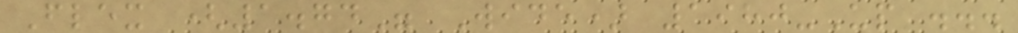Flex (1.74" Wide) 1980-Up ...
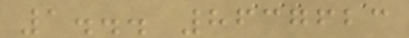1... 8637623
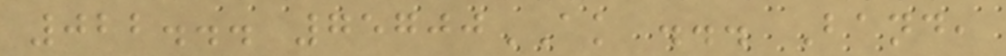022... 75700AK ... Band,
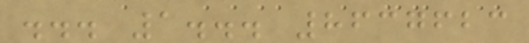... 1... 8637623
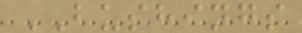BUSHINGS
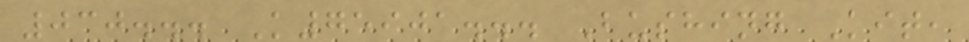030... K75901... Bushing Kit,
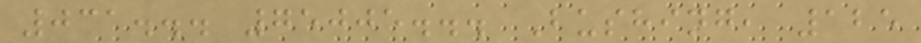031... 75005... Bushing, 125
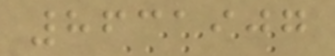8631907
